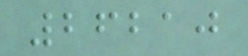26210
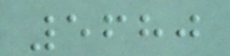5680
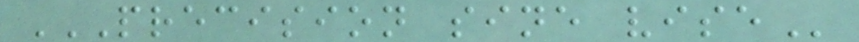PRECISION SINE VISE
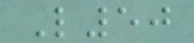L50
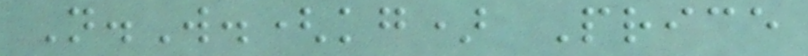N.W.(kg) Price
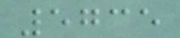5735
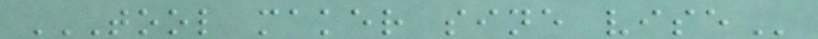TOOL MAKER SINE VISE
